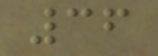36
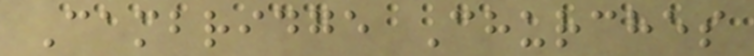Cambridge Churches
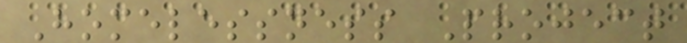Homelessness Project
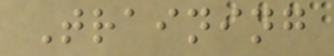Training
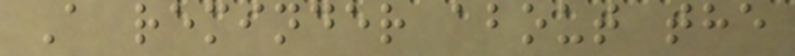A reminder about the
